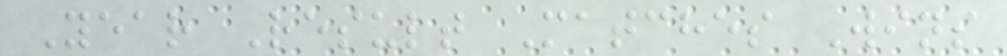Year Result Matches Wins
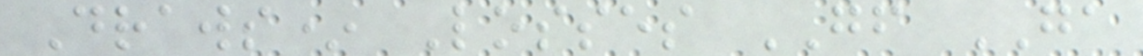Draws* Losses GF GA
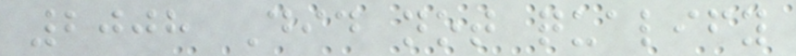2008 Did not qualify
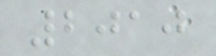2010
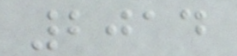2014
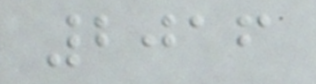2016
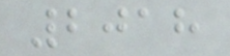2018
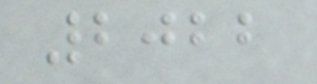2022
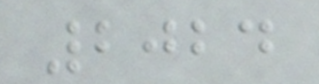2024
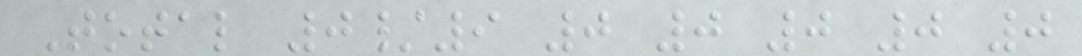Total 0/9 0 0 0 0 0
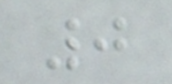0
